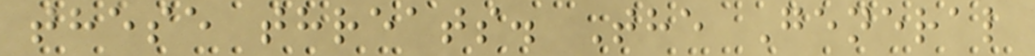these threats. The General
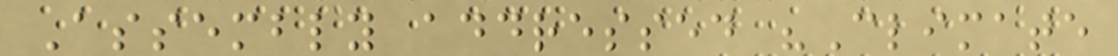Assembly addressed "Climate
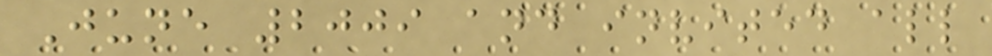June 2009 and invited all
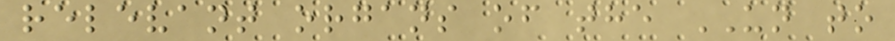relevant organs of the UN to
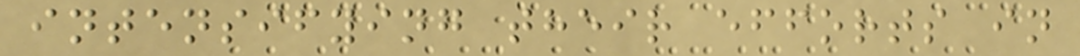intensifying their efforts in
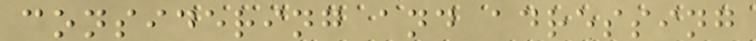considering and adressing
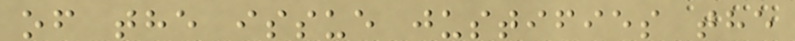of the issue justifies the
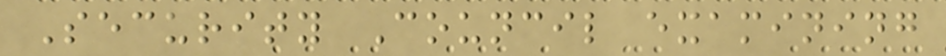Security Council examining
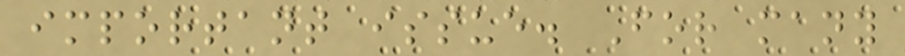important issue. For many
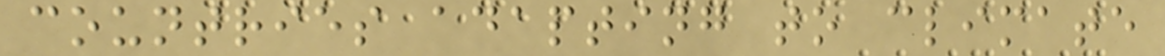countries adapting to climate
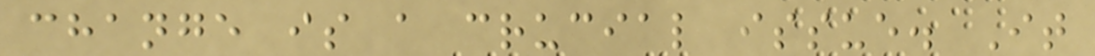change is a crucial issue. It
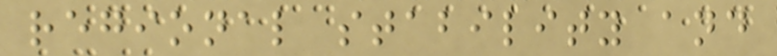regional stability and
